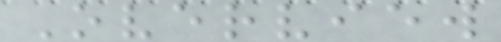Overview
